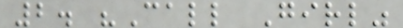2. "Call Girl"
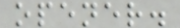opener.
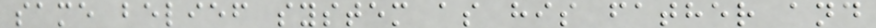same belief system as his father and
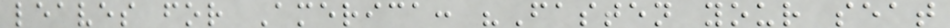leaves for America: "Fasten your seat
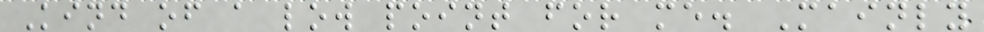Kind of a low point for me. Mainly
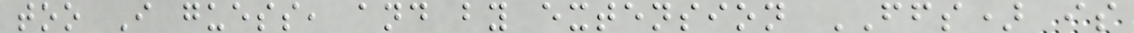too I guess, and by extension FFS) is
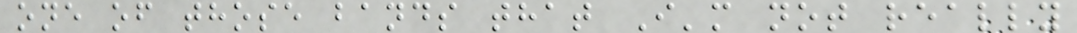one of those bands that I'm not really
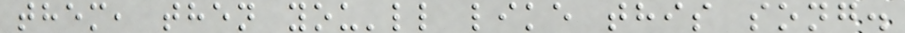them, then you'll like this song.
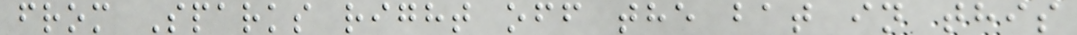from Sparks right off the bat in this
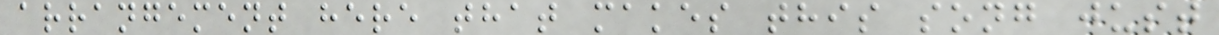arrangement here that makes this song just
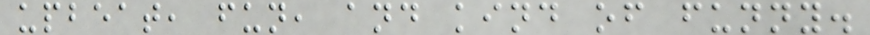upbeat, fun, and kind of funny.
